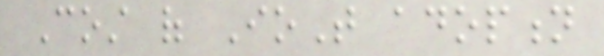Cost of IoT adoption
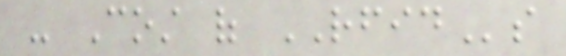- Cost of RFIDs
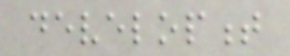development
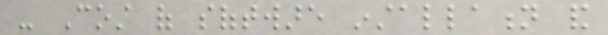- Cost of software installation and
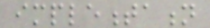implementation
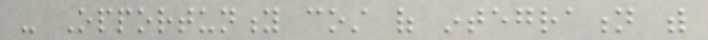- Opportunity cost of integration with
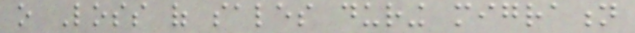o Loss of sales during migration
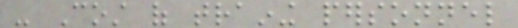- Cost of training personnel
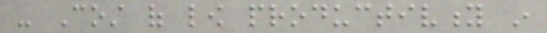- Cost of low productivity in
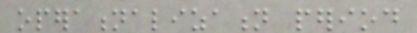operationalization period
